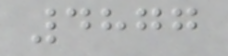4877
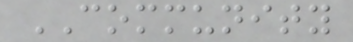COMMUNITY
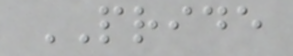PRIDE
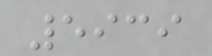5939
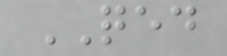QED
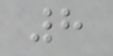8
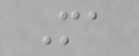Ma
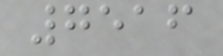7516
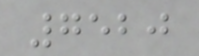7520
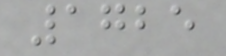1725
